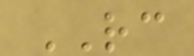RC
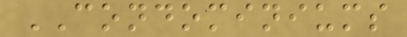CONDOMINIUMS
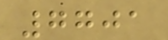7701
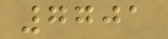7701
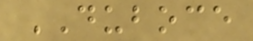DUBOCE
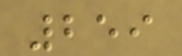259
